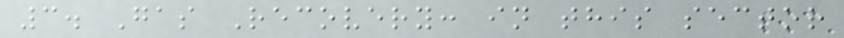3. Gas Recovery: in this sector
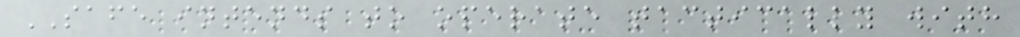SAFE intends to operate tactically with
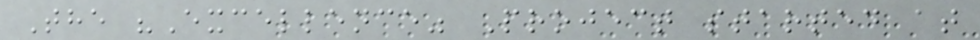The "Excellence" Project started at
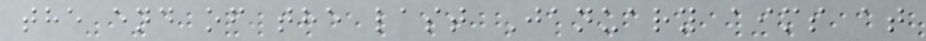the end of the last January aims at
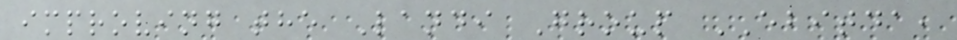improving the Landi Group EBITDA,
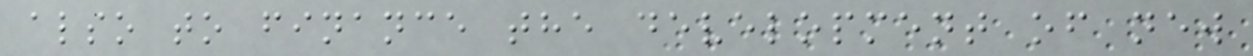also to finance the development of new
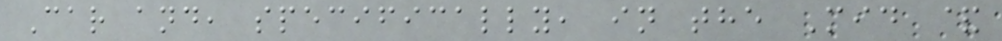Car and, specifically, in the Mid &
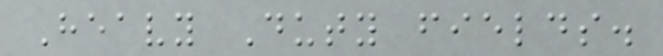Heavy Duty fields.
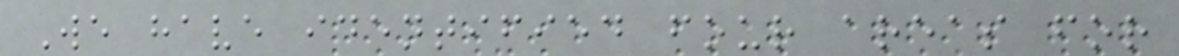We have identified four areas for
